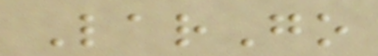LarGo
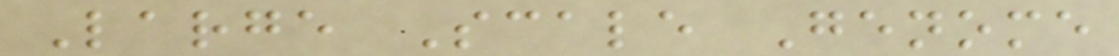Large Scale Genome
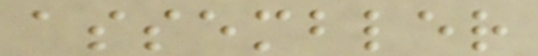assembler
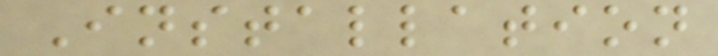Installation
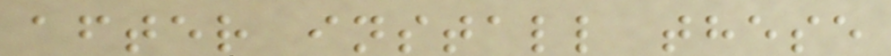after install these
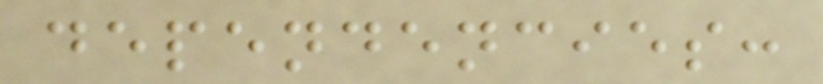dependencies:
